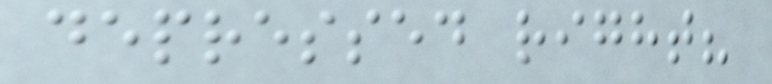depressed right?
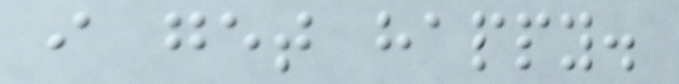i get happy.
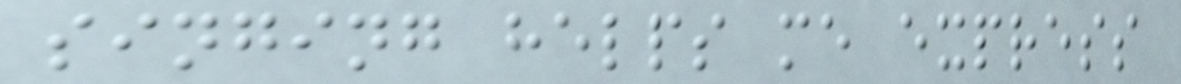singing helps me express
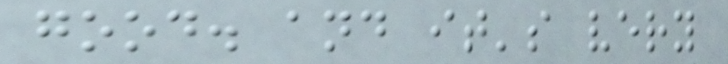good. and it's very
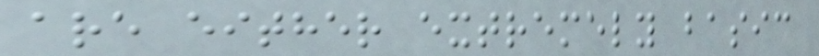are either extremely basic
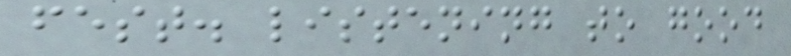fest. listening to good
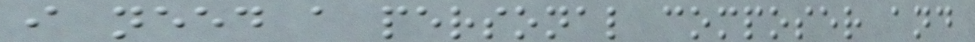i need a personal composer and
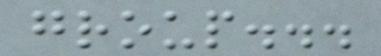group...
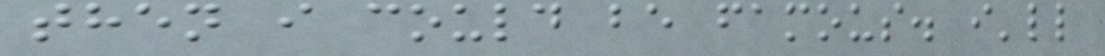then i could be famous. i'll
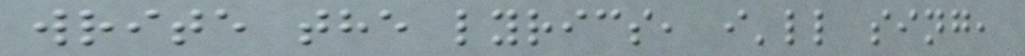write the lyrics, i'll sing,
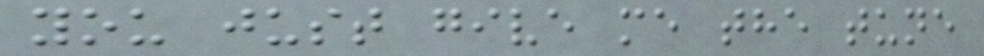you just give me the tune
